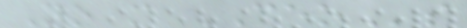No more CEOs
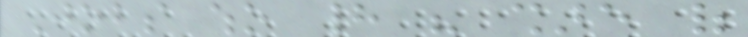Jobs who had his share of
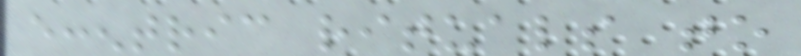eccentric rituals to
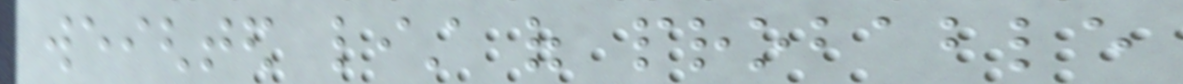weighted list of probable
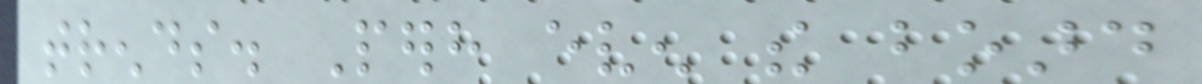trends. Perhaps even the board
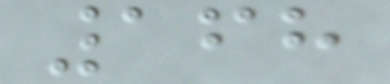168
